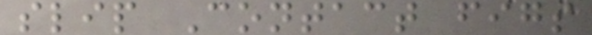slip Contact figs
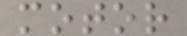motor
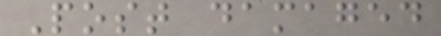Post damaged
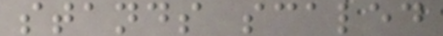stands scaled
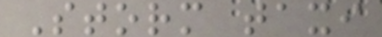Storm taxi
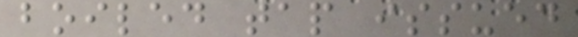boiled tap issued
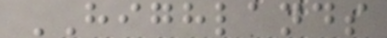HIGHLANDS
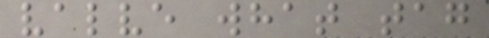valve what tag
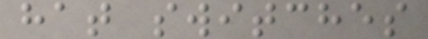hat switches
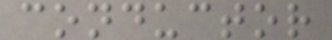conductor
